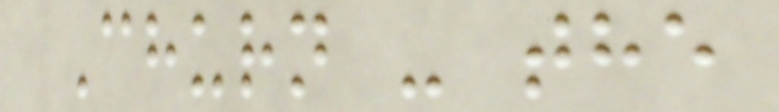Churn - the
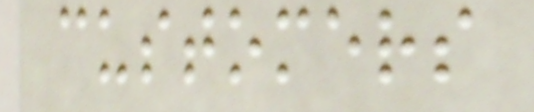customers
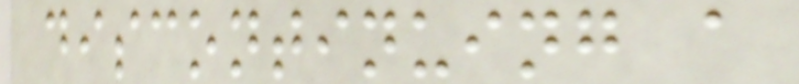discontinuing a
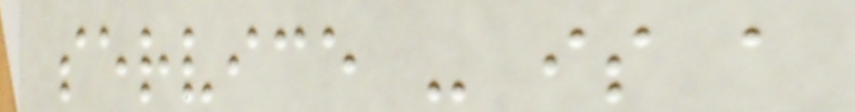service - is a
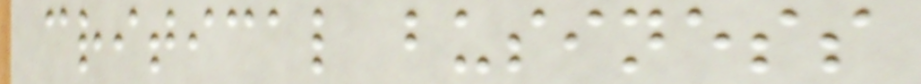critical business
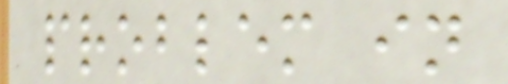problem in
